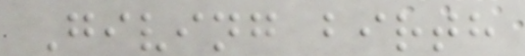Giving birth
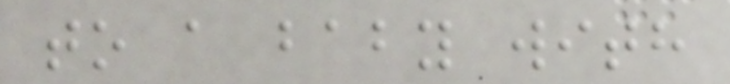to a baby with
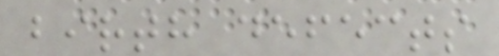birth defects
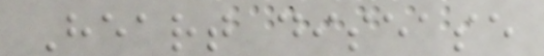Heart disease
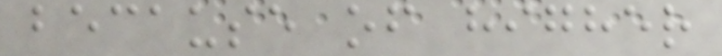because of higher
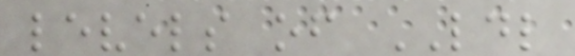levels of LDL
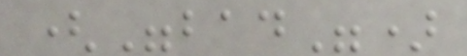("bad")
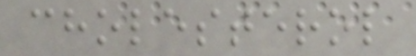cholesterol
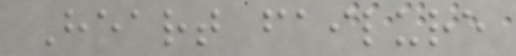Heart failure
